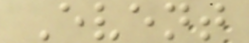Event
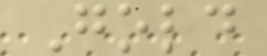Gold
